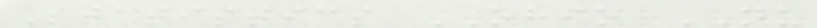Statistics OHIO NU
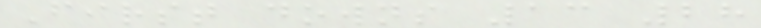First downs 13 28
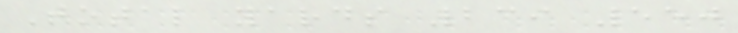Total yards 239 550
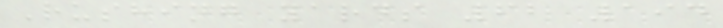Rushing yards 62 194
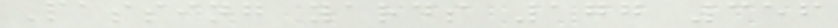Passing yards 177 356
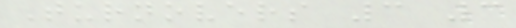Turnovers 3 3
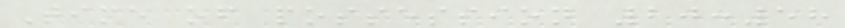Time of possession 20:58
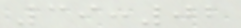39:02
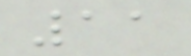11
